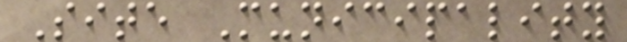Site Municipality
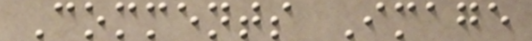Comments Image
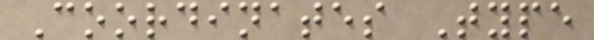Coordinates Type
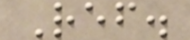Ref.
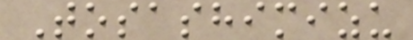Tosashimizu
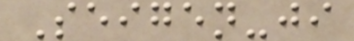Seigen-ji
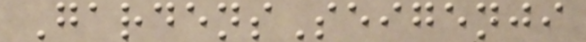GardensSeigenji
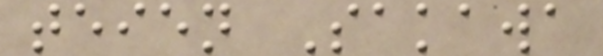teien Sakawa
